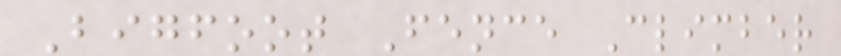Bigfoot Fence Climber
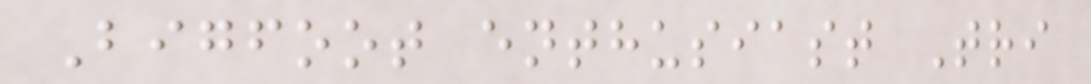Bigfoot enthusiast Tri
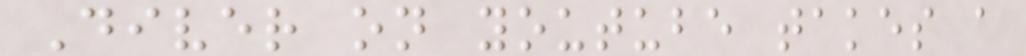Diver on youtube takes a
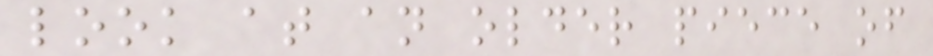look at an older piece of
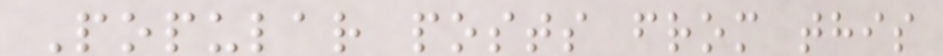Popular posts from this
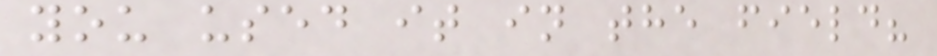you used it in the field?
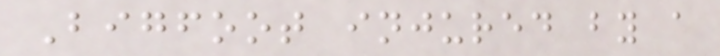Bigfoot injured by a
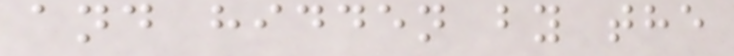and hidden by the
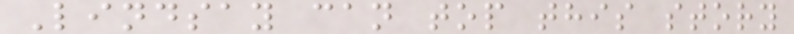Lindsay can top this story
